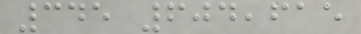345 604,615
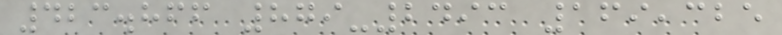423.866 879-2493 169,325
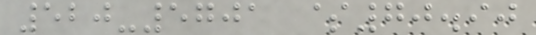520-5701 $70.90
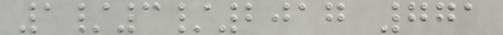1/3/2017 771
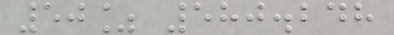50% 580.248
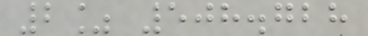2% 508.728
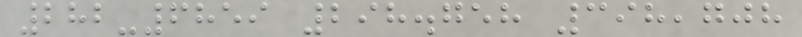282-6859 298.758 398,708
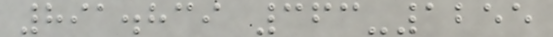891.839 363-1255
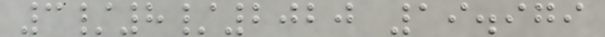3/8/2020 19.979
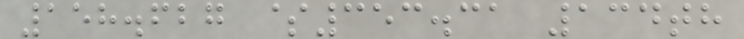158.627 $353.31 134th
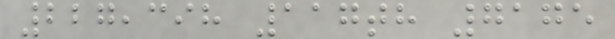227,398 117th 7175
